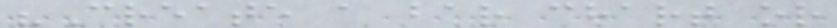"Create a bar chart or
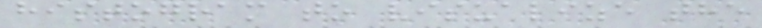histogram to visualize the
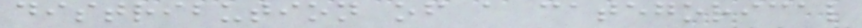distribution of a categorical
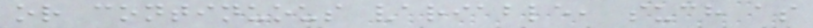or continuous variable, such as
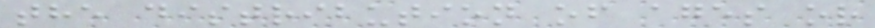the distribution of ages or
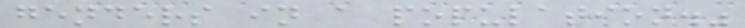genders in a population."
